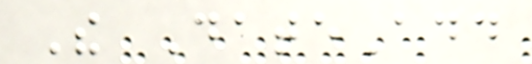The DateAdd
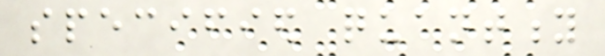specified quantity
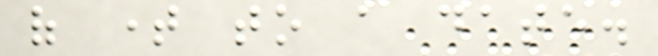of time to a date.
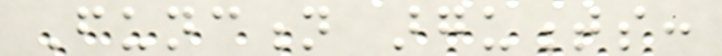Function arguments:
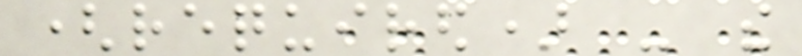(required) - the
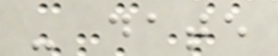- date
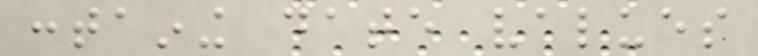containing date values
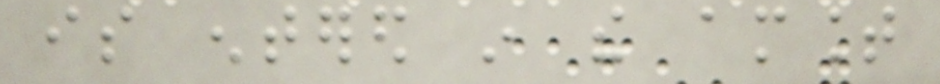is entered in the amount
